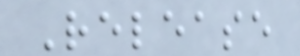Release
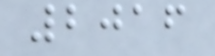2016
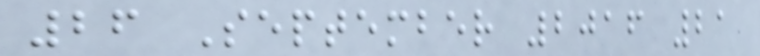26 September 2016 21
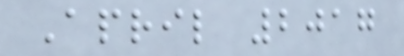April 2017
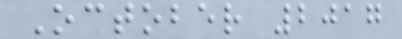October 2017
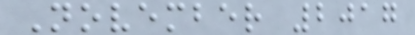November 2017
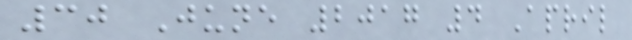30 June 2017 4 April
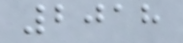2018
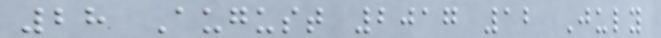28 August 2017 12 July
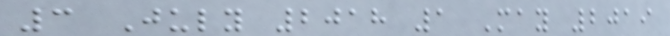3 July 2018 1 May 2019
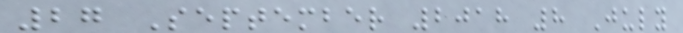27 September 2018 8 July
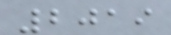2019
